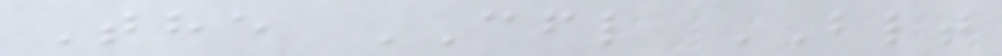The CFL BLT
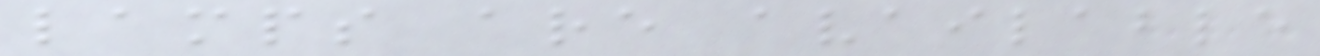lamps are available
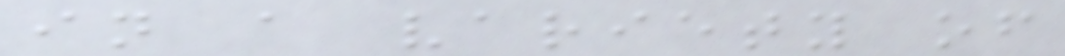in a variety of
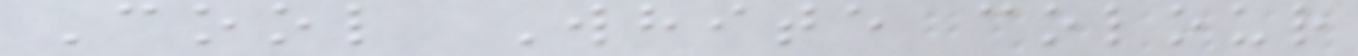Cool White colour
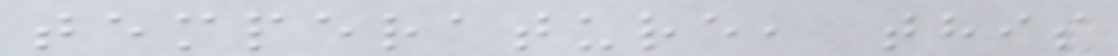temperature, this
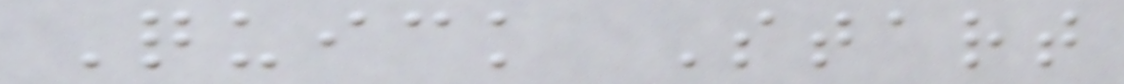Quick Start
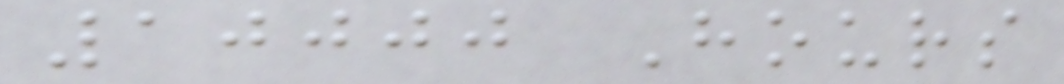10000 Hours
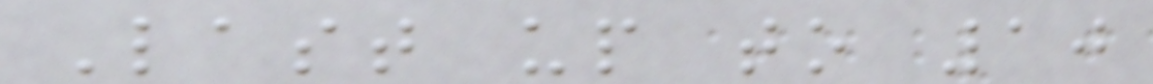Last up to 10
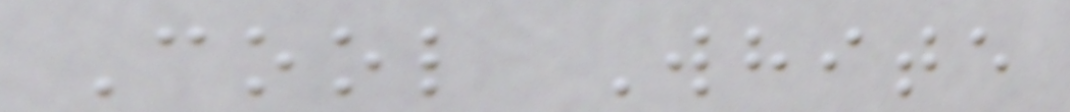Cool White
